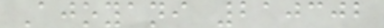Ajoyani 210302
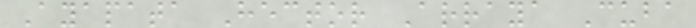Ayapata Hector Arraya Cuba
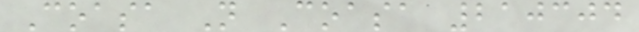Coasa N Coasa 210304
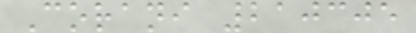Corani 210305
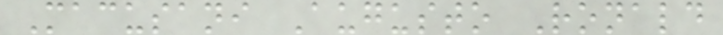Macusani Augusto Ronald
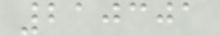210301
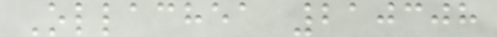Ollachea 210308
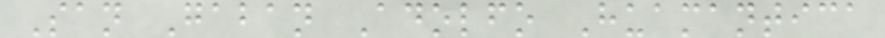San Gaban Adolfo Huamantica
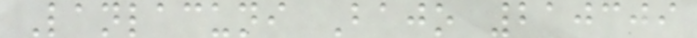Lanlacuni Bajo 210309
